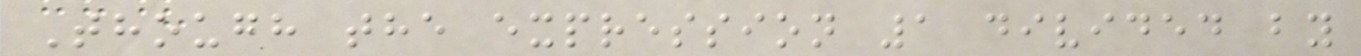Though the expression 1 divided by
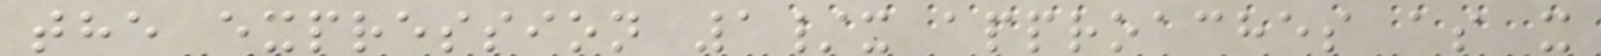the expression 1/x approaches as x
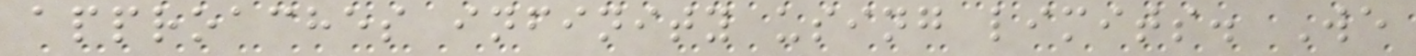approaches infinity using limits. We
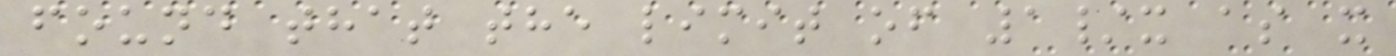found that the limit of 1/x as x
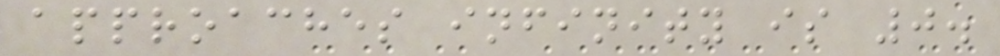approaches infinity is 0.
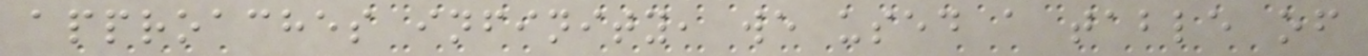approaches infinity, we used a table of
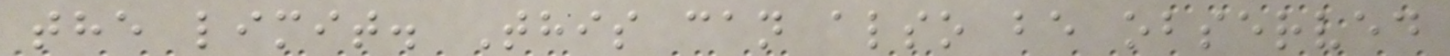the limit. This can also be observed
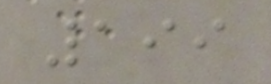199
